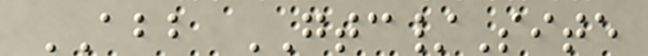ABB GTC/Site
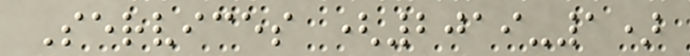Services (2019-1)
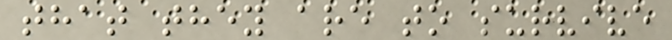that they are to survive
